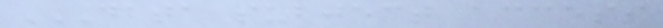DATA SUBJECT ACCESS
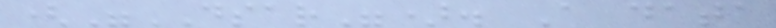("DSAR"). A data
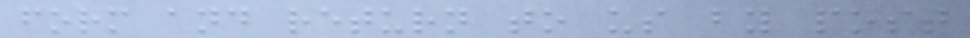form and return to us by post
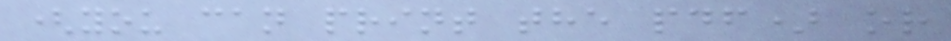(you can print the pdf) or
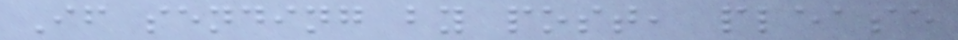If sending by post, please
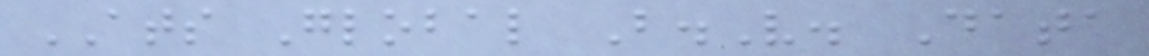ATS Global B.V. Data
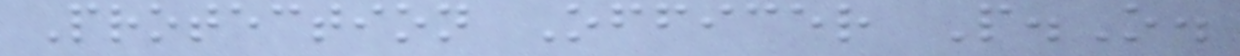Protection Officer P.O.
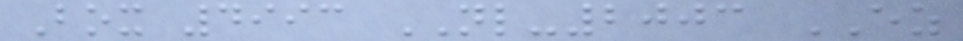Box 4993 NL-2003 EZ
